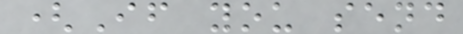(If you send
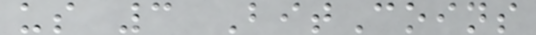us 3 BitCoins
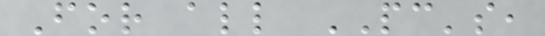For all PC's,
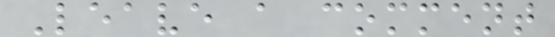Leave a comment
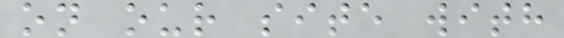on our site with
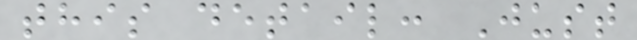this detail: Just
